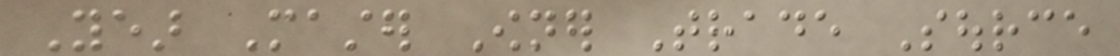Year Master Owner Trade Source
